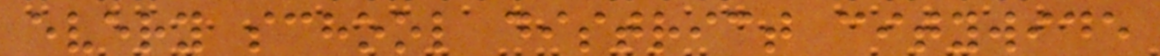every school district citywide
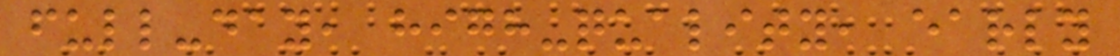full-day, high-quality, early
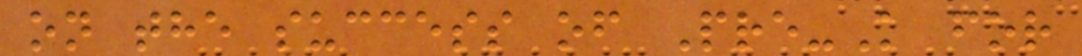on the success of Pre-K for
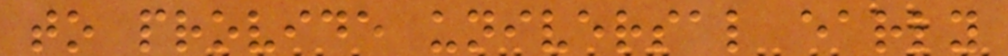to provide universal early
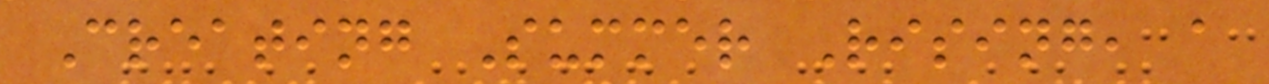Creating Summer Rising, a
